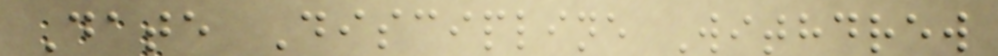Date Discipline Withdrew
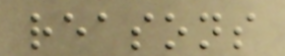reasons
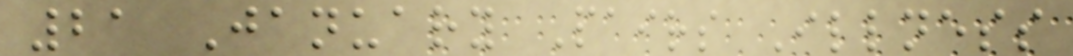21 January Pairs Illness
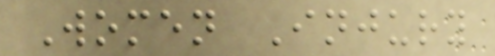Women Injury
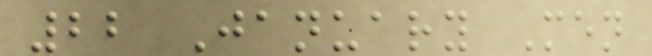22 January Men
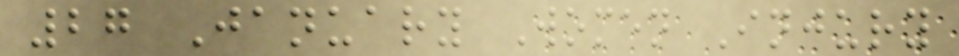27 January Women Injury
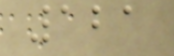121
